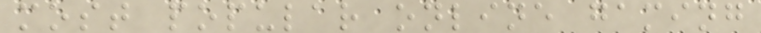most popular online gaming
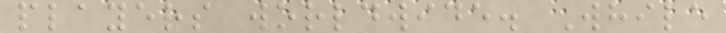players worldwide. While
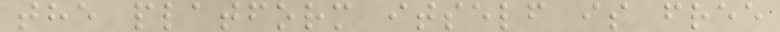the platform itself is free
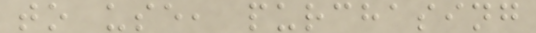to use, purchasing
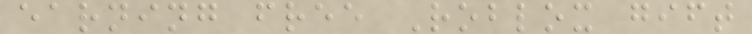earning free Roblox gift
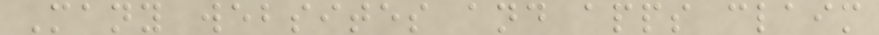Many websites and apps claim
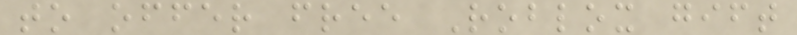to offer free Roblox gift
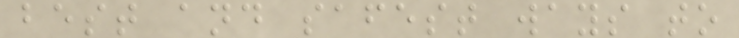best and safest ways to
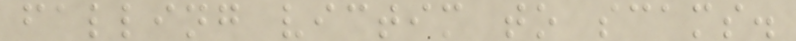falling victim to scams.
